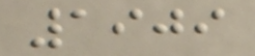1909
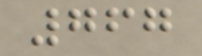767
